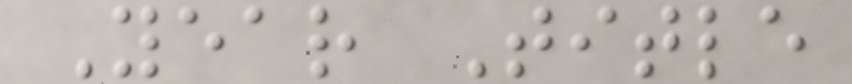Year Title
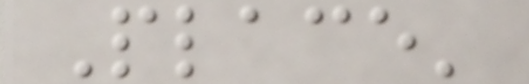Place'
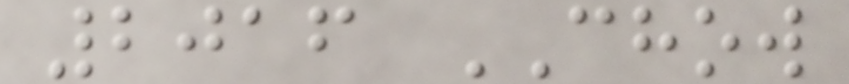2016 CHOW
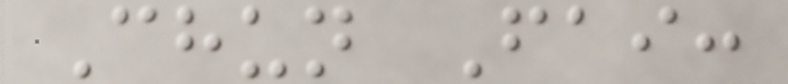Chun Fai:
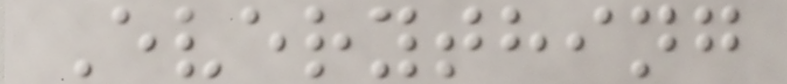Everything
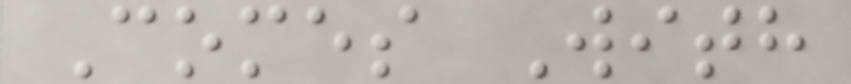Comes With
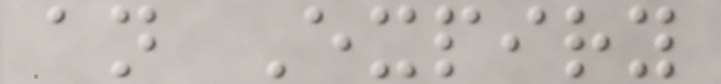an Expiry
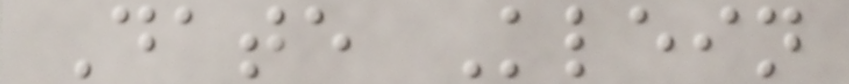Date Klein
